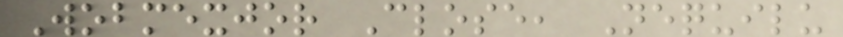Wobmexjor Close, Nequilu
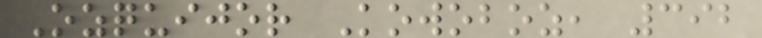Ozquijor Kowoboz, 392
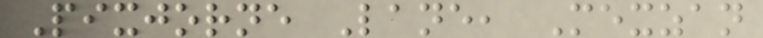Pixjorne Lane, Mexzan
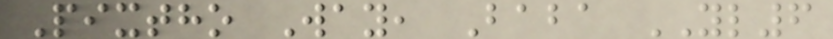Pixtho Way, Baba YL6
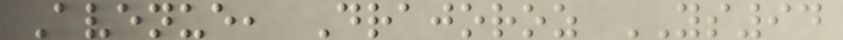Avenue, Drajoroz YS94
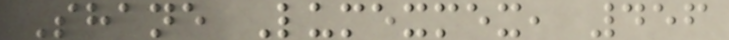Shane Lumexmex, 456
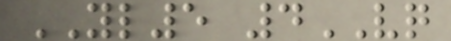YL5 4VQ
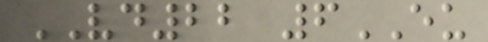VD22 6EU
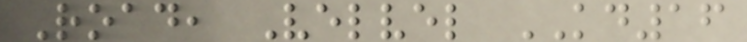Road, Velvel KD16
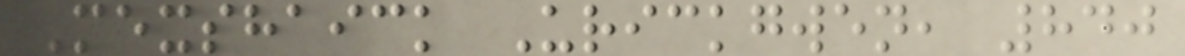Mexshaick Urickgwen, 840
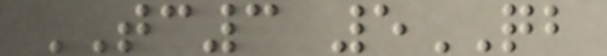TC3 5QB
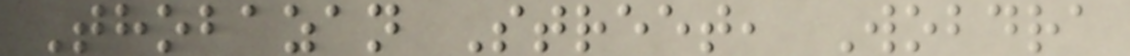Thobazan Street, Wobdra
